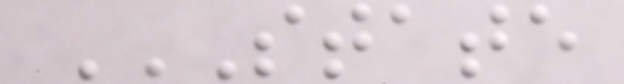STATE
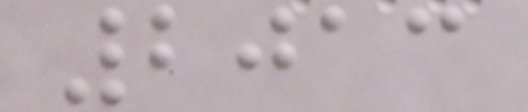2013
